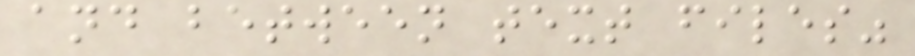and between text files"
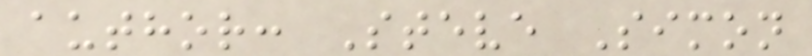author: Steve Simon
